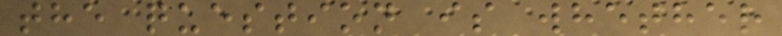the question is whether
